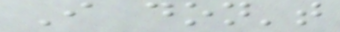I don't
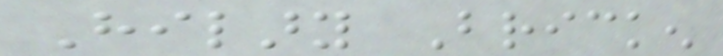Hilary Bricken
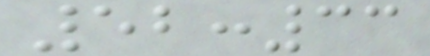52:33
